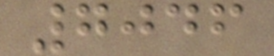7046
